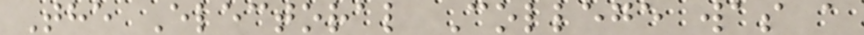The Electoral College was a
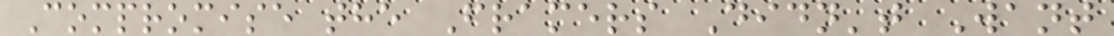Compromise the Framers Didn't Want
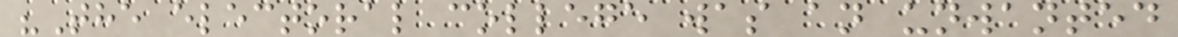"The electoral college was an unwanted
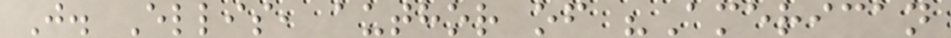J. Ellis, author of "American
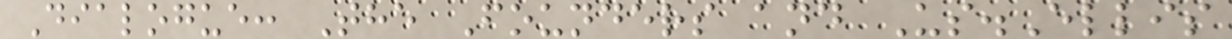Dialogue: The Founders and Us.Ellis
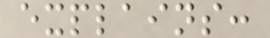explains:
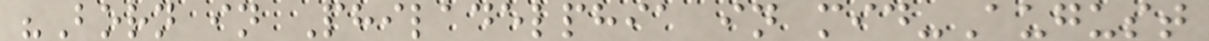"Born in Philadelphia in mid-August
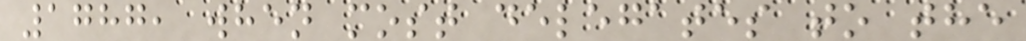1787, when most delegates to the
